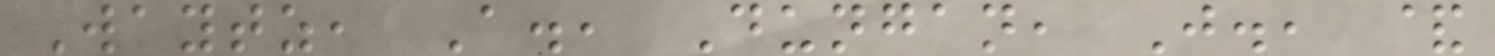Waytz, A., Dungan, J., &
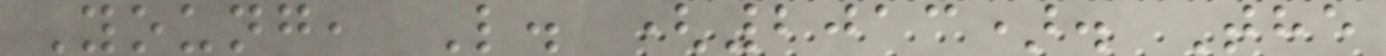Young, L. (2013). The
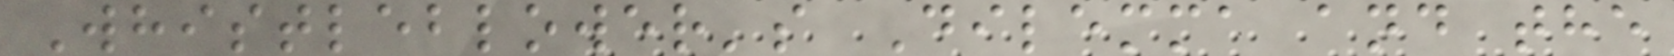Whistleblower's Dilemma and the
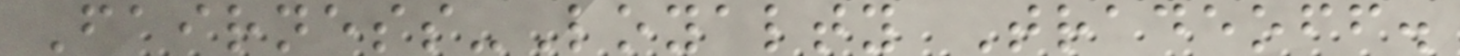Fairness-Loyalty Tradeoff.
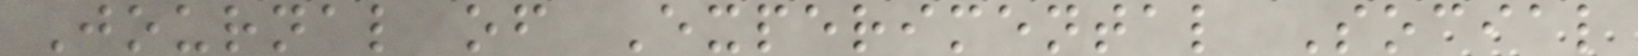Journal of Experimental Social
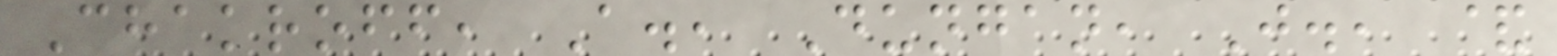Chakroff, A., Dungan, J., &
